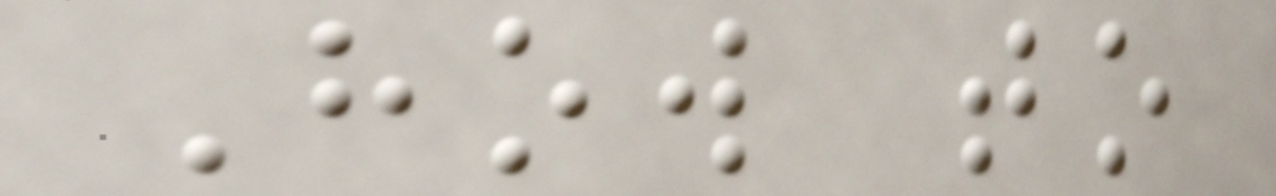How to
